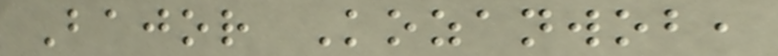Bajor Kozanwob,
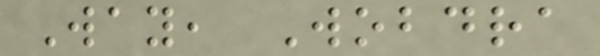Way, Wobdra
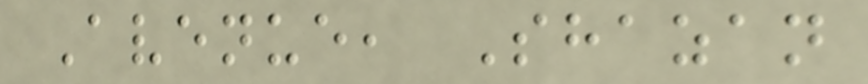Avenue, Shazan
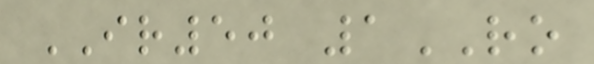IR50 1RO
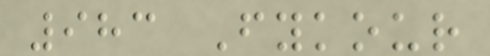983 Fykour
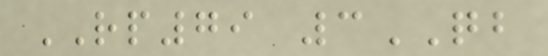RP79 3QB
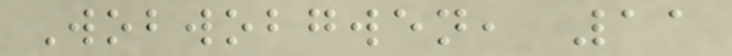Wobwobgwen, 11
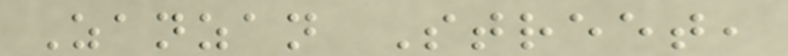Zanzan Street,
